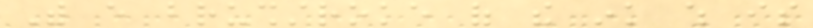With every brushstroke of the ink which is
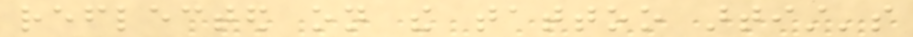reflected on the tattoo artist's
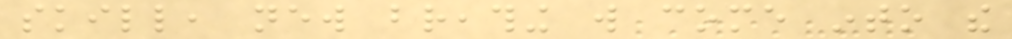skill, new breathing will come into the
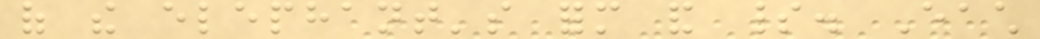of the elephant's form and spirit. Each
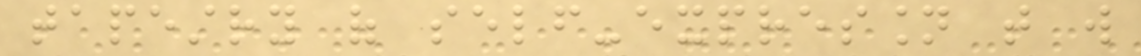tapestry of self-expression that will
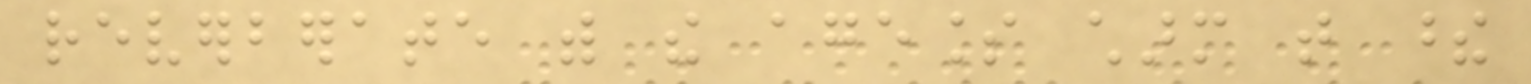reverberate with the ageless charm that these
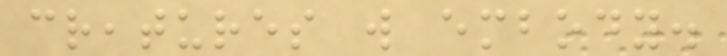creatures will embody.
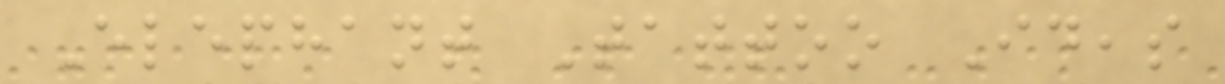Elephant Tattoo Ideas
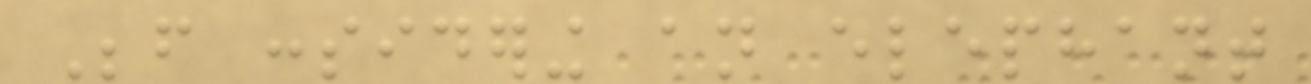Before considering an elephant
